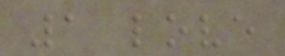1 love
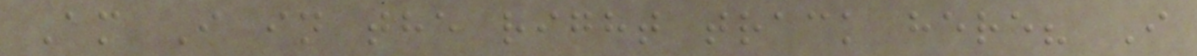Am I in the right track here? I
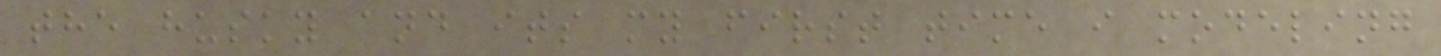the husky and its my first time i modeling
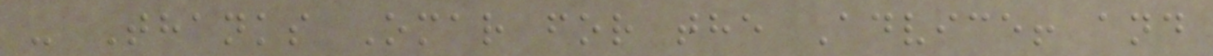- Thanks Omar for the Advice! and
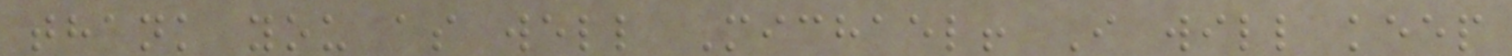thank you as well Michael! I will keep
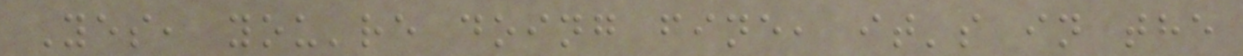Yes, you're doing fine, it's in the
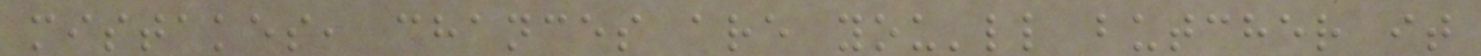mistakes, chances are you'll butcher it
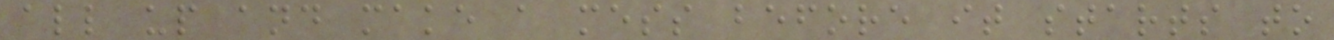all up and make a mess before it starts to
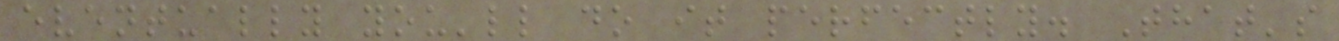eventually you'll do it perfectly. That's
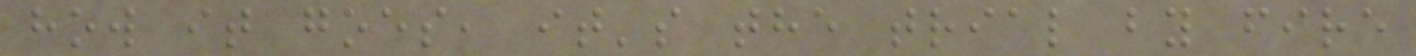how it goes, it's the trial by fire
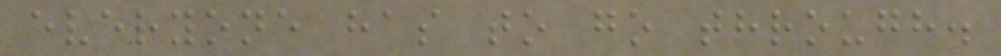everyone has to go through.
